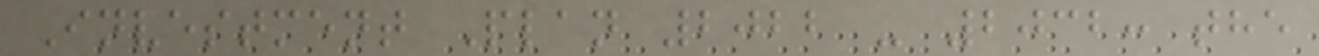Investment Plan 2022 - 2032: the
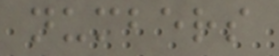numbers
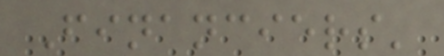Financiers'
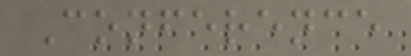Conference
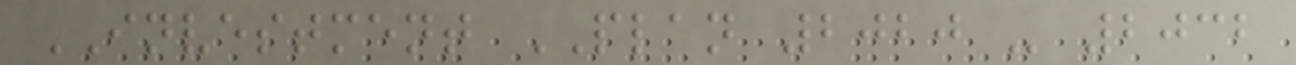INVESTMENT PLAN 2020 - 2032
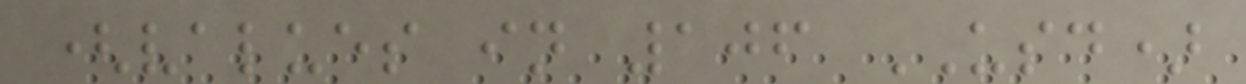(values in 106 USD)
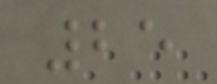25
